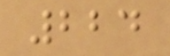224
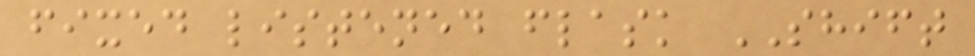fixed listened flask SHIFT
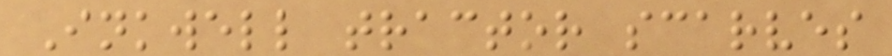Inkwell tractor scarves
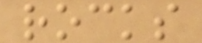rocks
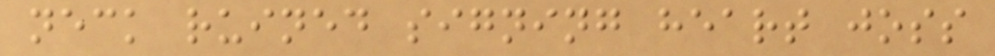neck ruined signing heart joss
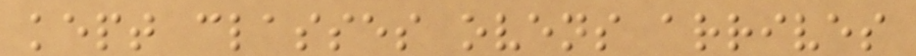kept classes ovens arrives
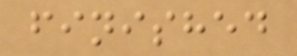finished
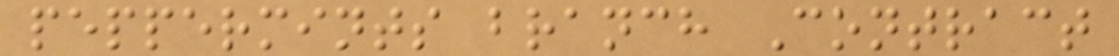peppermints branch Contract
